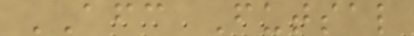AFC Futsal
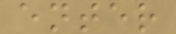enter
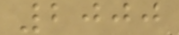2000
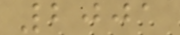2001
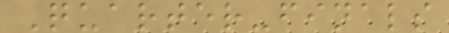Quarter-finals
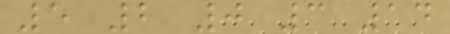5 2 0 3 14
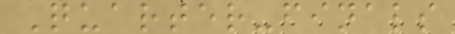Quarter-finals
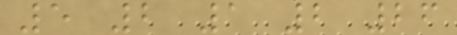5 2 1 2 26
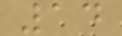14
